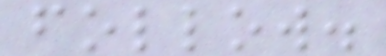follow.
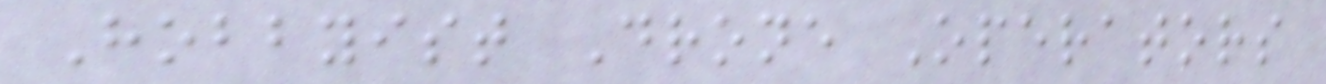Hobbyist Drone Operators
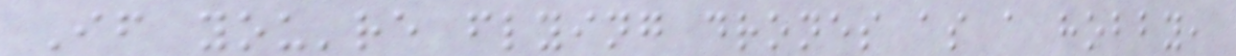If you're flying drones as a hobby,
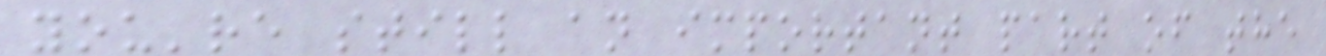you're still an important part of the
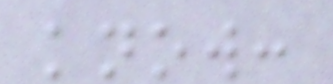know:
